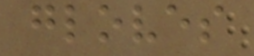gloves
